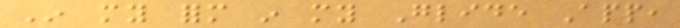In my form in my Glide App,
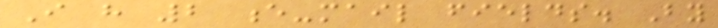I have 2 e-mail fields. By
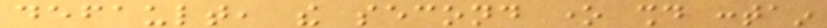default, the second one should contain
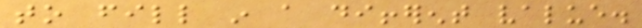to fill in a different value.
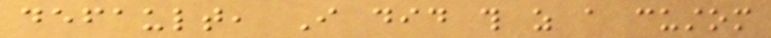default, I did this as a custom
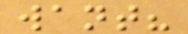want?
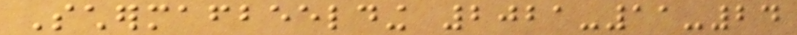Schermafbeelding 2021-11-24
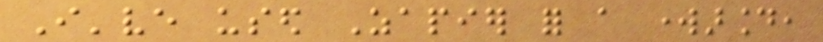I've used Zapier for a workaround,
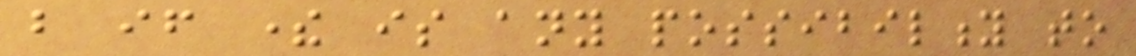but if there is any possibility to
